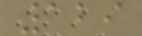129
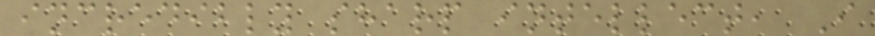incredibly sharp intellect, I
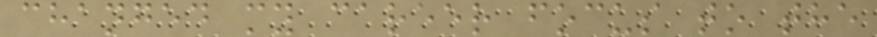changed my career focus to the
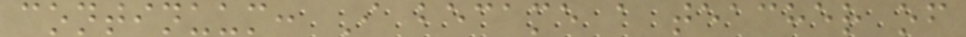continuum: I became a teacher of
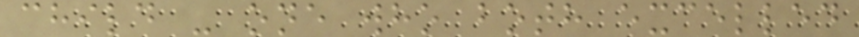child - one who both excelled
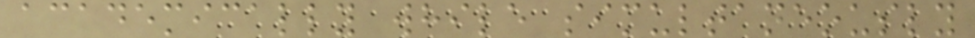academically while simultaneously
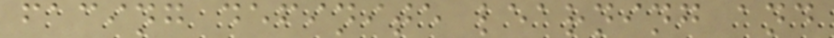facing definite learning and
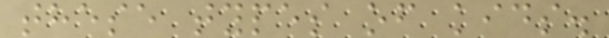these types of kids.
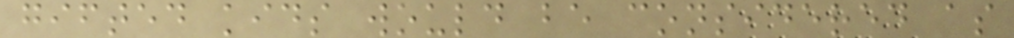gifted kids would be considered as
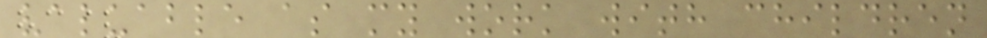valuable as my work with children
